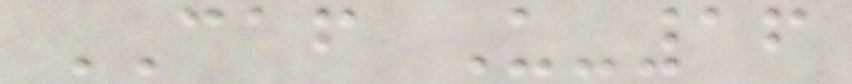CAF U-16
